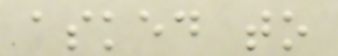asked to
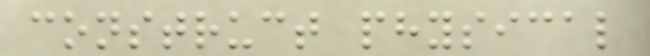construct physical
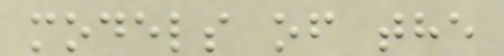models of the
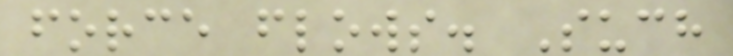force flows. Such
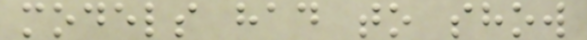models had to show
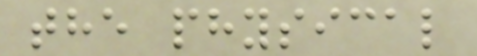the physical
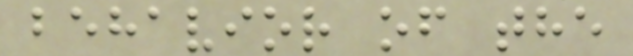behavior of the
